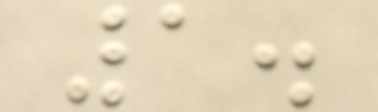1.
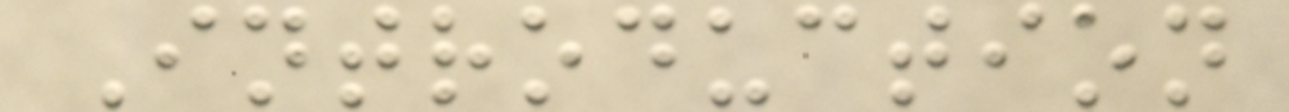Introduction
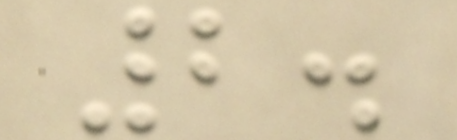2.
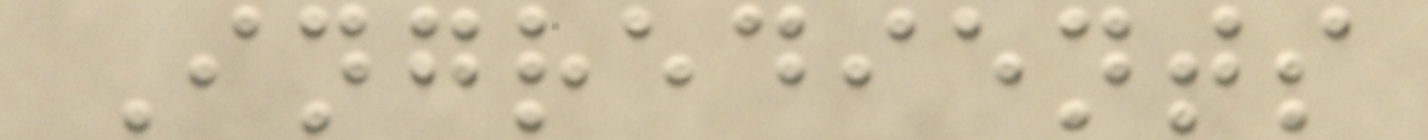Ingredients
